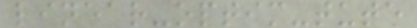linear-optim-tute
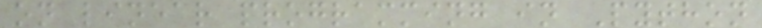on linear programming in Python
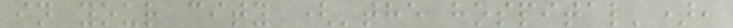in your city ('the hospital'),
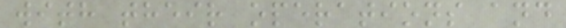with their operations and
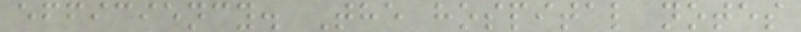efficiency. The hospital notes
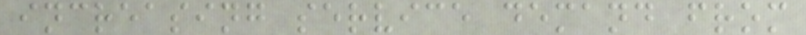increasing service demand from
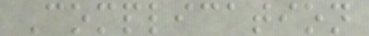Complication
